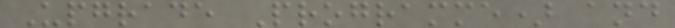Upgrade Programme) and
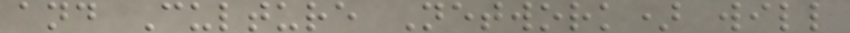and Culture Network) will
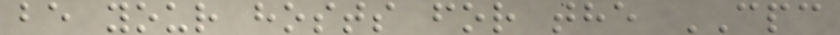be your hosts for the CPC
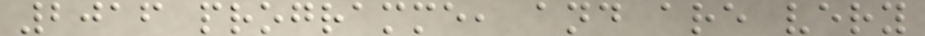2016 programme, and are very
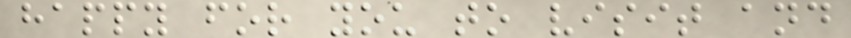happy for you to visit and
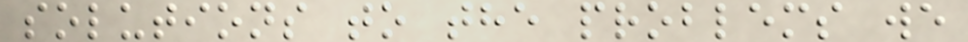solutions to the problems we
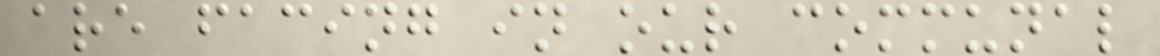are facing in our communal
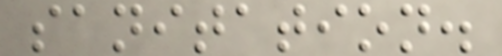sanitation.
